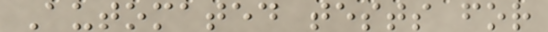Automated tests for
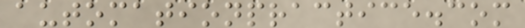automationpractice.com
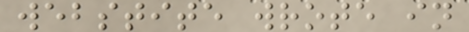webstite wrote in
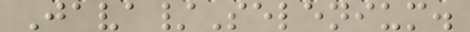Java/Selenium.
